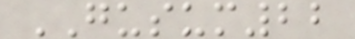GUSUM22
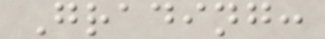Grading:
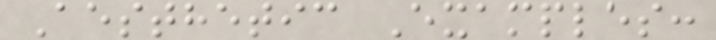Aesthetic Examples:
